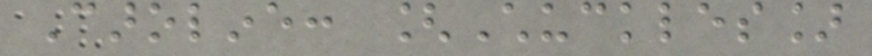Caroline: [Chuckles]
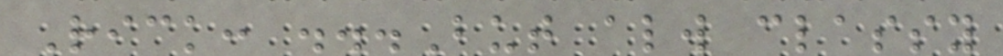Rick: ...But always classy
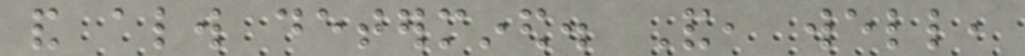and always determined. And, well,
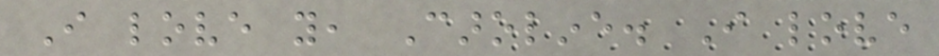I love you, Caroline. I love
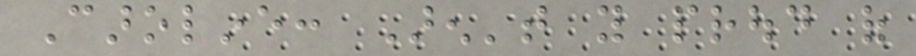Caroline: Aren't you proud of
